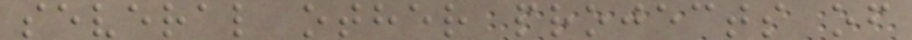several other projects of
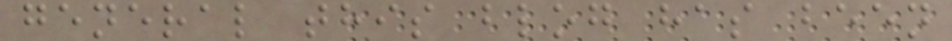general this blog has been
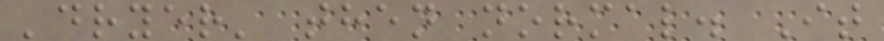'dryer' then normal. It
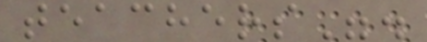teachers".
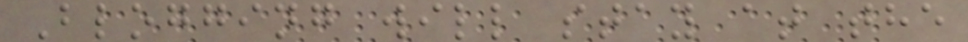Blogging will stay at the
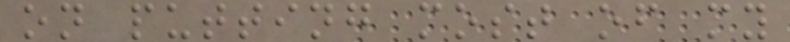on putting most of my
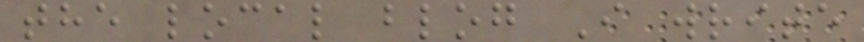the local blog I write
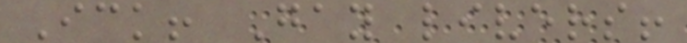Ick! Gay livers!
